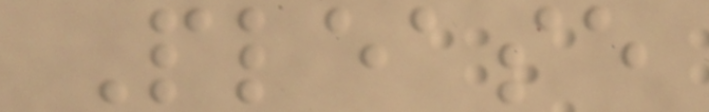Please
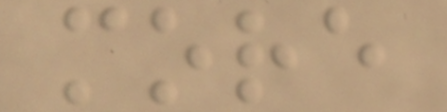more
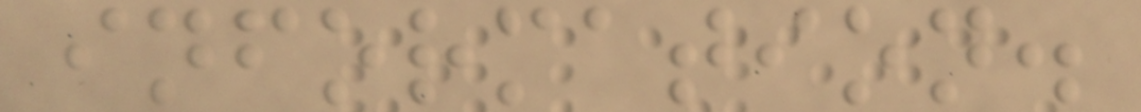information.
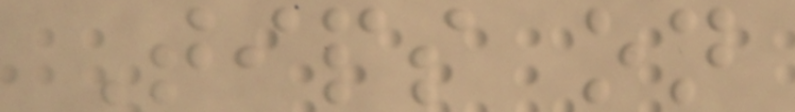Tips on
